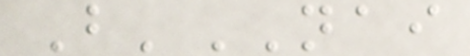B'NAI
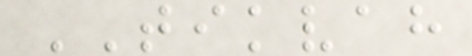TIKVAH
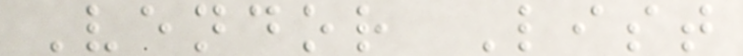Vendor List
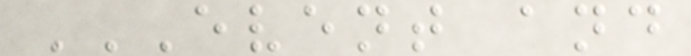EVENT AND
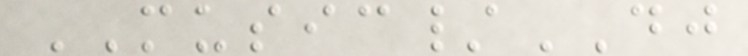MUSIC/DJ
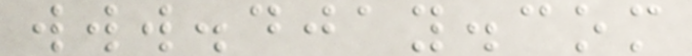www.djay.com
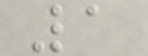1
